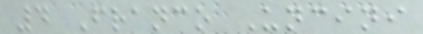4 Franco Uncini
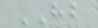HB
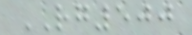RG500
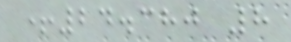+24.380 8
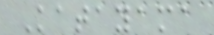Katayama
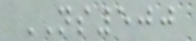NS500
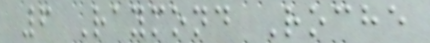6 Raymond Roche
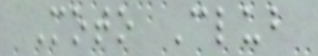Moto Club
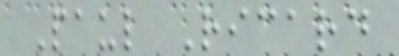Paul Ricard
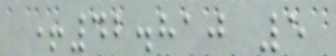+42.810 5
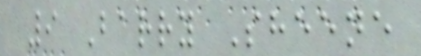9 Barry Sheene
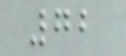72
